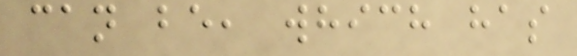can be, which has
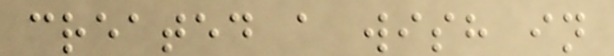created a wish in
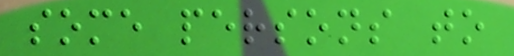some persons to
